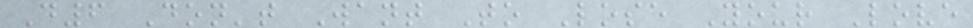D6 Don't Want To Lose Your Love
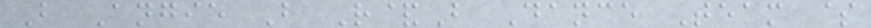B Angie B R&B Dance Team $
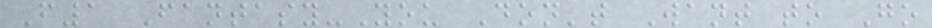F1 Fantasy-You Don't Want to Go
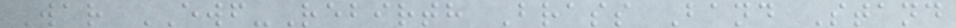War EWF-Rebirth Brass Band Stand
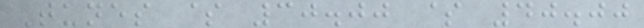Tunes $ 30.00 $ 40.00
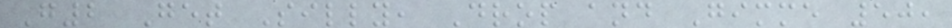G2 Get Silly, Drop and Gimme 50,
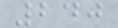240
